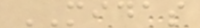MIDAS
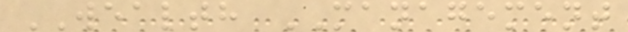WEALTH MANAGEMENT
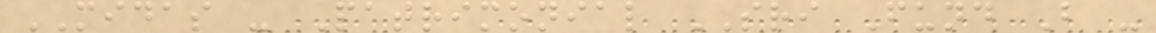MIDAS - Patrimonial SRI Fund B -
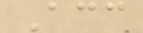Acc
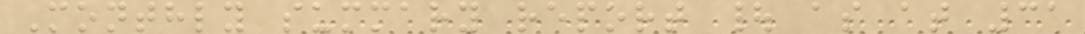Monthly summary report | as at 31
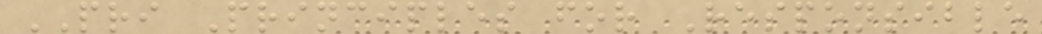PRI Principles for Responsible
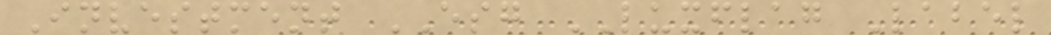Investment ESG LUXFLAG Label
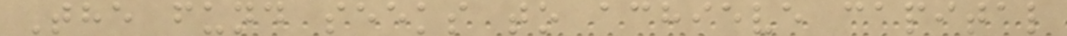The fund seeks to achieve capital
